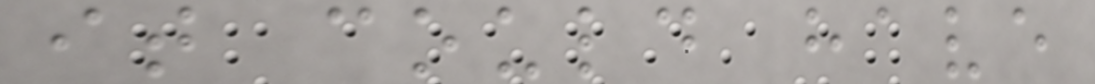it could have
